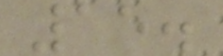15.
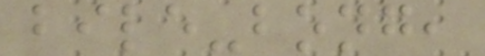bile-bong,
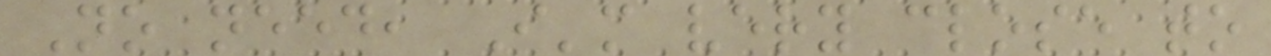No need, I'm very close to
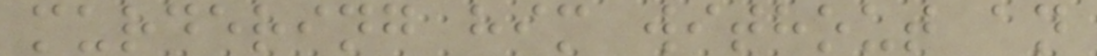murdering him without an
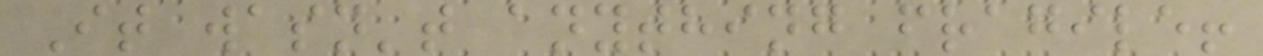It wasn't anything fragile!
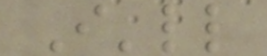I'll
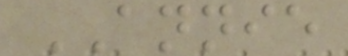ANNIE
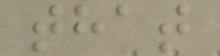that
